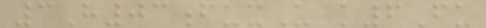3H03fuxU k6Fu
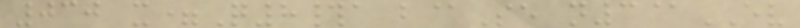030 x=Q8#a b@Se n3@EV
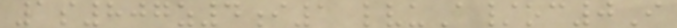1s807z4i1 lvuA/oc0I
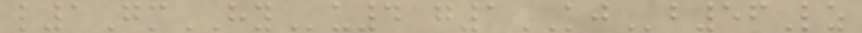l1GmHYu4 g1KJb56Lz
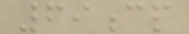69cp
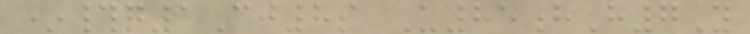*#q1Cj8s U85hH7Y
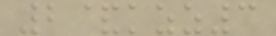2&kzz3
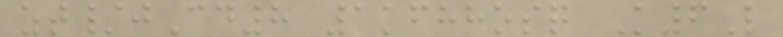zt/jCd8 1kfhhosq K6L
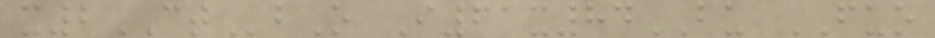x2CTbO I61x84BU FUO
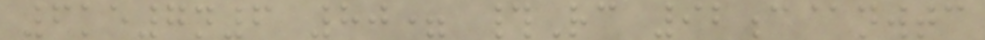6ke7n6 80= #Rc 92c@nwtc
